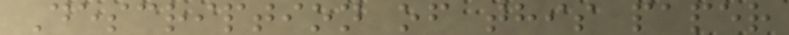Description of this paper
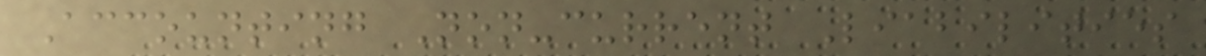Accounting Non-current Liabilities
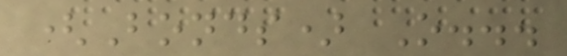(Bonds) O...
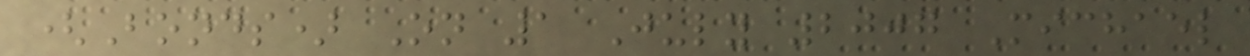(Bonds) On 1 July 2007 Michael
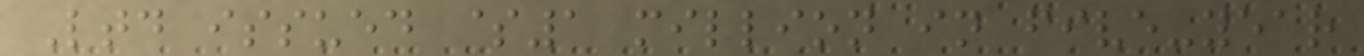Ltd issued $1 million in five-year
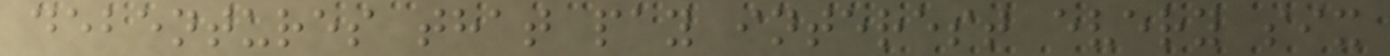debentures that pay interest every six
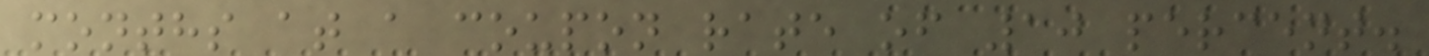months at a coupon rate of 10 percent.
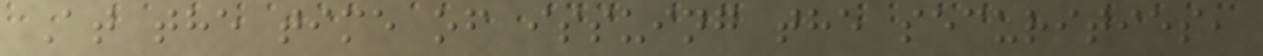At the time of issuing the securities,
